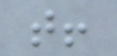that!
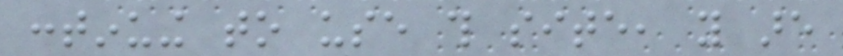continuing to use this site, you are
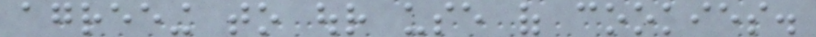agreeing to our use of cookies.
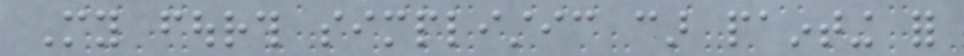My fourth simplistic car painting for
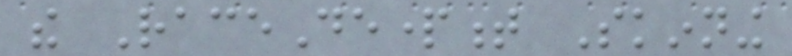the RaceDepartment Skinning
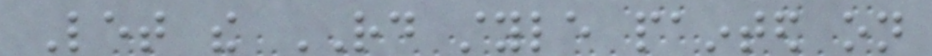Let the RD style painted on
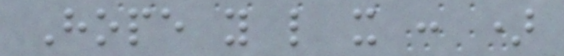Hope you like it : )
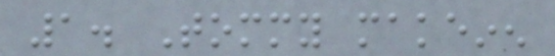1. Tommy makeinen
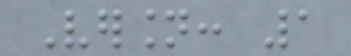Version: 1
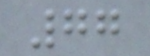77
